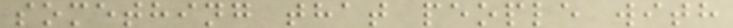something that people with
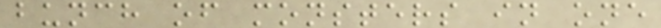bunch of monsters in one
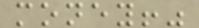money!"
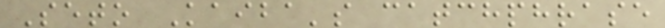Seto Kaiba's catchphrase
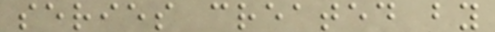series created by
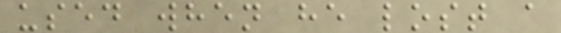used when he lost a
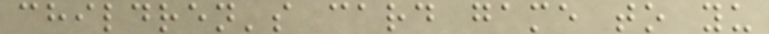children's card game to yu
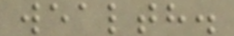wealth.
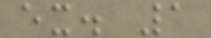ex. 1
